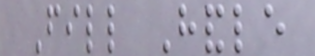Fill Handle
